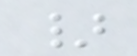}
